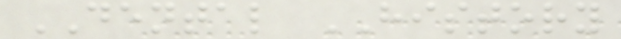DENTAL HISTORY
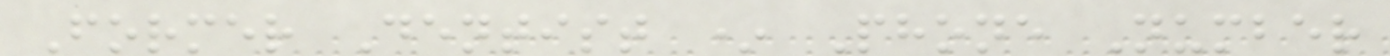Former Dentist * Phone Number
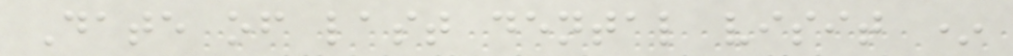Date of last dental visit *
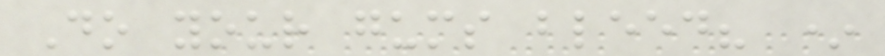Do your gums bleed? *
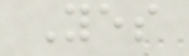Yes
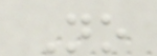No
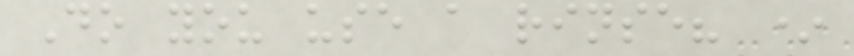Do you use a rinse? *
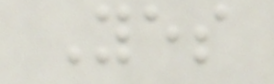Yes
